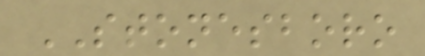STONESBORO
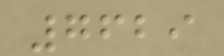7629
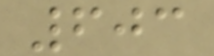603
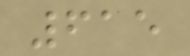615
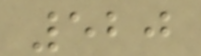520
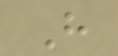H
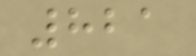821
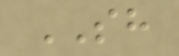SH
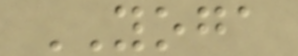YOGA
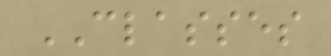CLASSES
